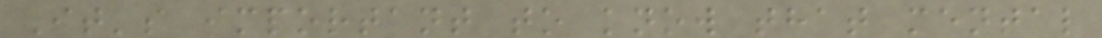It's important to know that mental
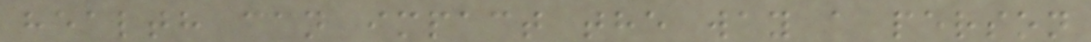health can impact the way a person
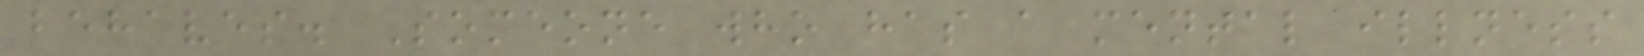behaves. Someone who has a mental illness
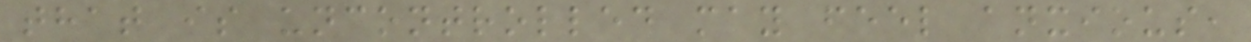that is uncontrolled may feel anxious,
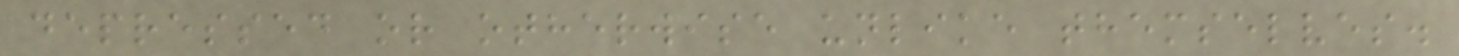depressed or otherwise unlike themselves.
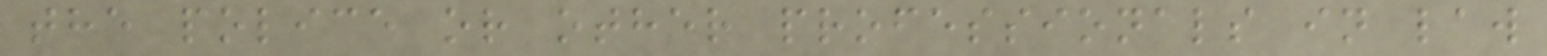the police or other professionals in law
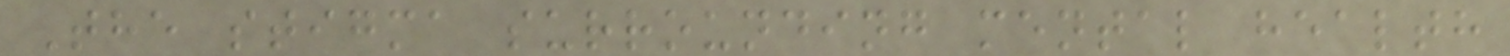The stigma surrounding mental health
